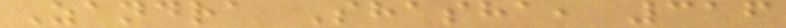Zandra Shasha, 316
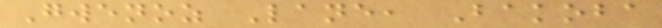Gwenoz Lane, Bakoba
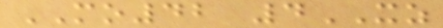MO42 4XZ
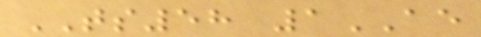TS58 1AE
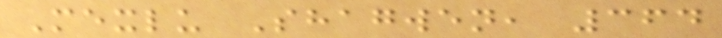Mexlu Shagwen, 364
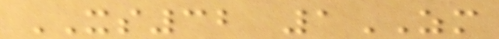XS32 1ZM
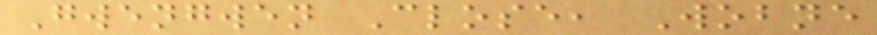Gwengwen Close, Wobne
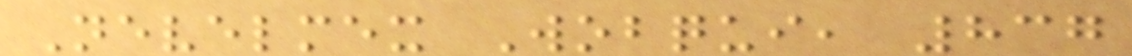Nevelmex Wobqui, 837
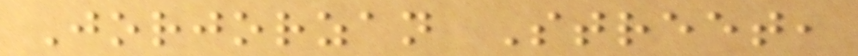Jorjorzan Street,
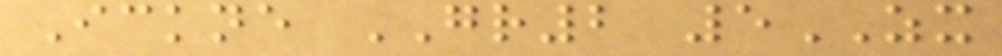Ickne GR2 5ZX
